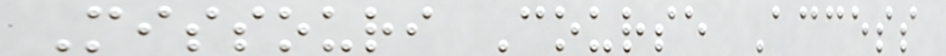Missouri Course Access
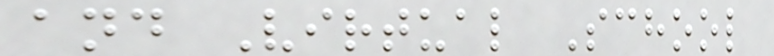and Virtual School
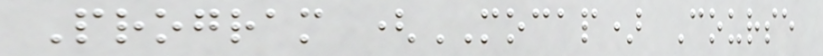Program (MOCAP) Course
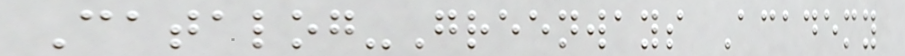Catalog-Greenways Academy
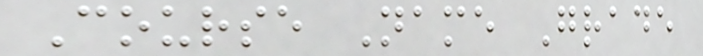Course Name Grade
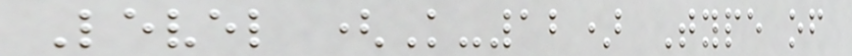Level (K-12) Type of
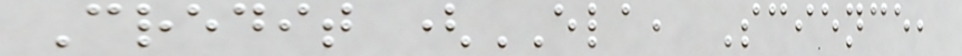Credit (ELA, Science,
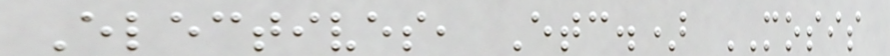Electives, Etc.) MOSIS
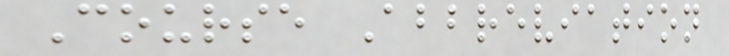Course Abbreviation
